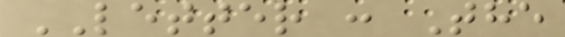LETTER : The
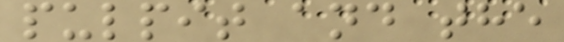pulpit and the
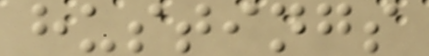hustings
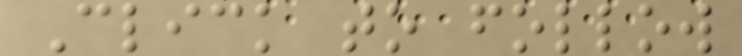Click to follow
